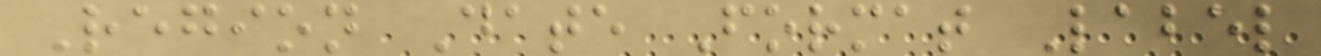Region Date Format Label
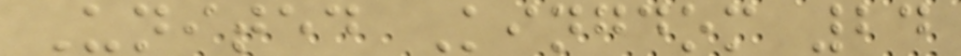United Kingdom 24
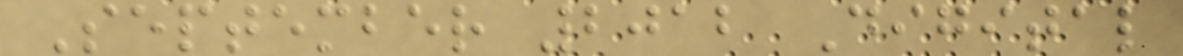September 2012 Digital
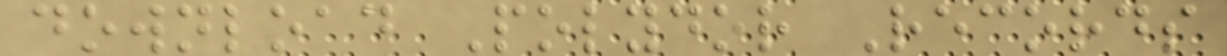download Polydor Records
